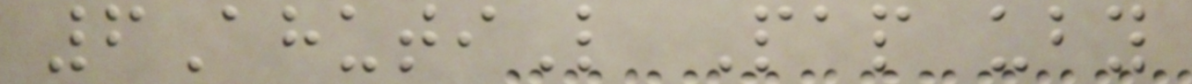6AhutiL Pap uby
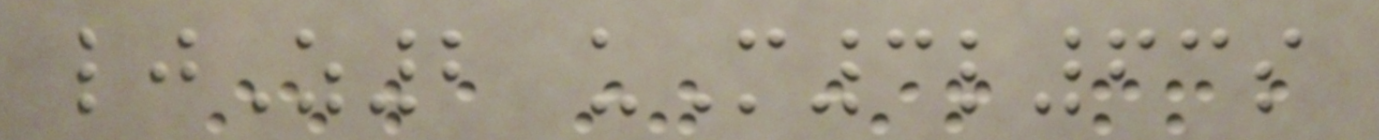ljZ2 uM3l63s
